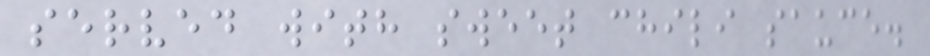served with sweet chili sauce.
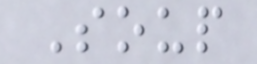Soup
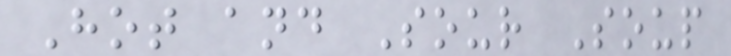Hot and Sour Soup
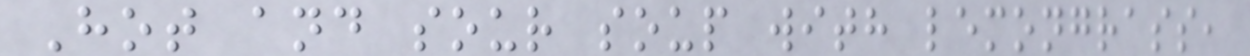Hot and sour soup with lemongrass,
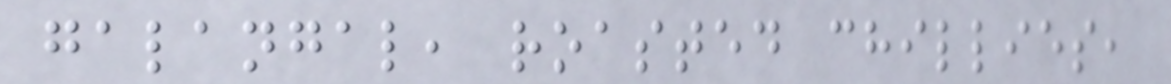galangal, roasted chillies,
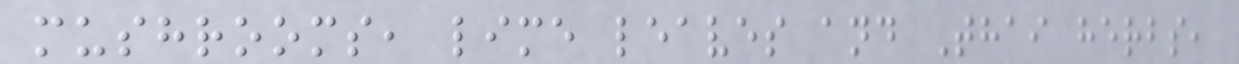mushrooms, lime leaves and Thai herbs,
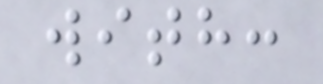with:
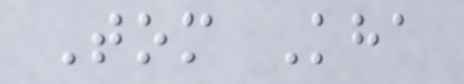Tom Kha
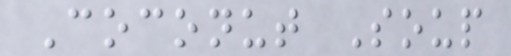Coconut Soup
